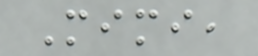Mimi,
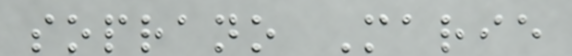soprano Marie
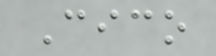Cico
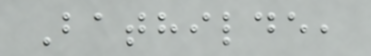Bathilde,
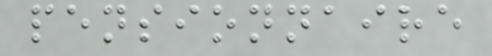pensionnaire
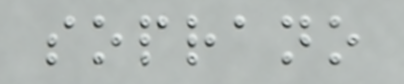soprano
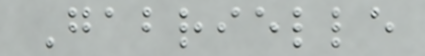Gabrielle
